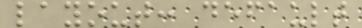layout: default
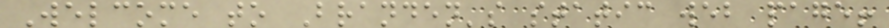Welcome to Branden's static web page!
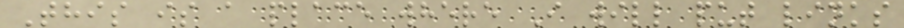This is a place where I will put links
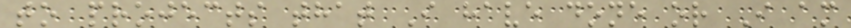to projects that I have done or I am
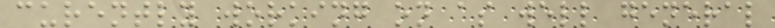curently working on as well general
